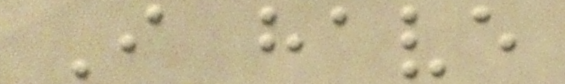I have
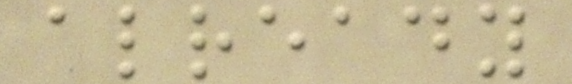already
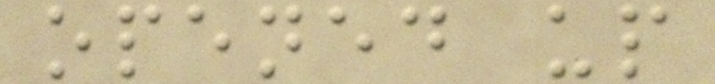opened up
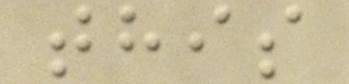this
